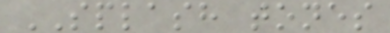SPLASH tones
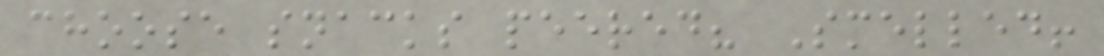choose snacks peered? Smelled!
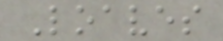Loaves
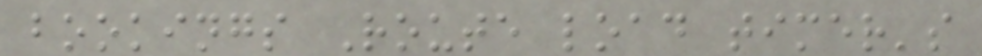bookings Route load timer's
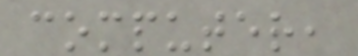computer,
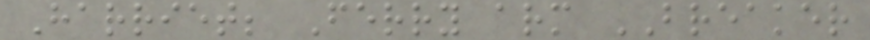Harriet; Ferry arm BREAKER
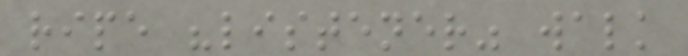ripe "listener" walk
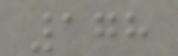178
